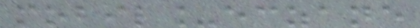mobil_eczane
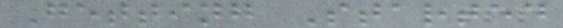Getting Started
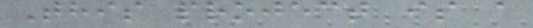This project is a
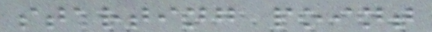starting point
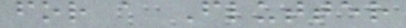for a Flutter
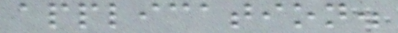application.
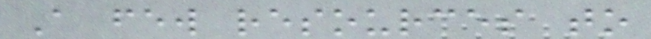A few resources to
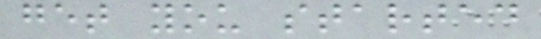get you started
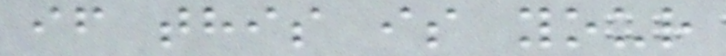if this is your
